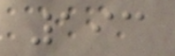193
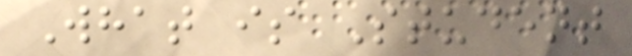What is Student
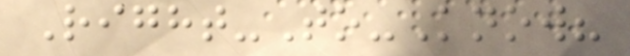Right-To-Know?
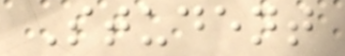Student
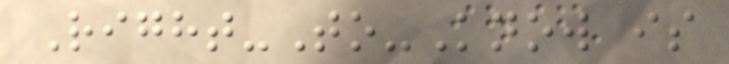Right-To-Know is
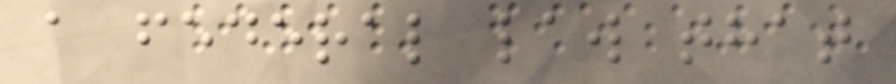a federal law that
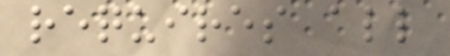requires all
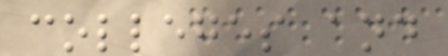colleges and
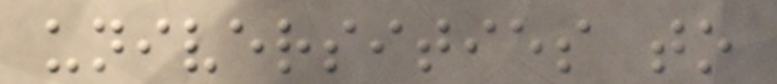universities to
